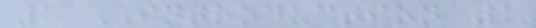1 INTRODUCTION 1
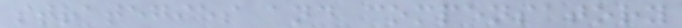strategies and compensatory
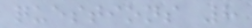questions 8
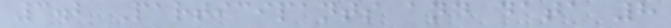3.2 Participants and data 8
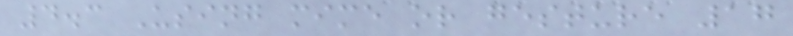4.3 Using mime or gesture 17
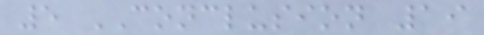5 CONCLUSION 19
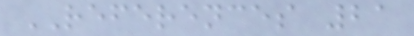REFERENCES 21
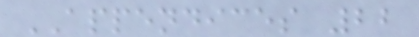APPENDICES 22
